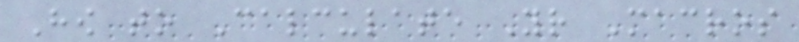How to Calculate Your Macros
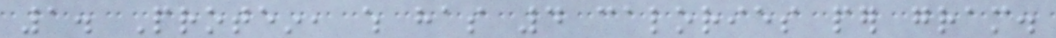1. Protein, which has 4 calories per gram.
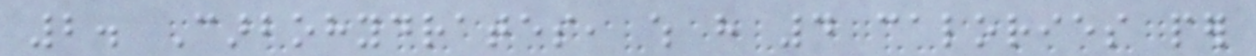2. Carbohydrates, which have 4 calories per
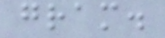gram.
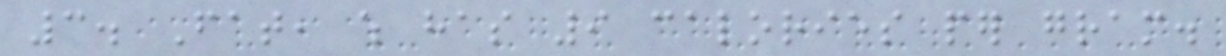3. Fat, which has 9 calories per gram.
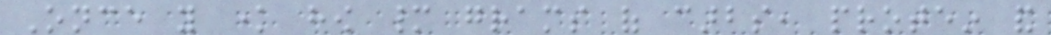Once you know how many grams of carbs, protein and
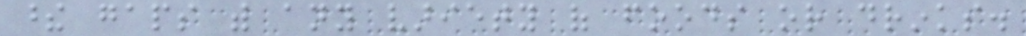these gaps with any variety of foods or drinks.
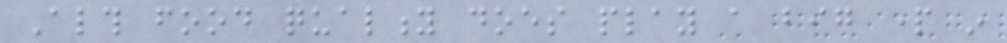Although food quality does play a big part in
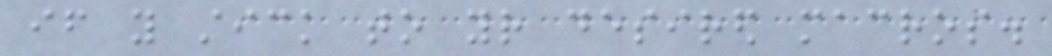if you stick to your desired macros.
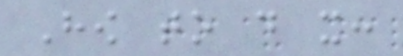How to do it:
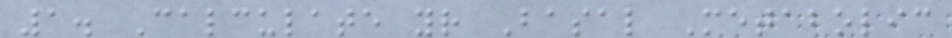1. Calculate your Basal Metabolic
